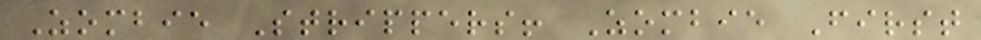Zombie Strippers! Zombie First
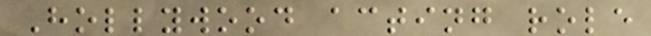Hollywood acting role
